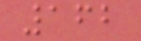162
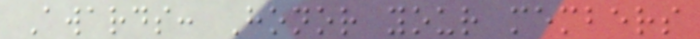Awards: Honor your members
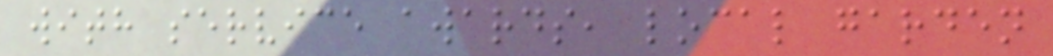with service awards, local garden
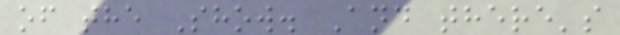of the Show. And there's
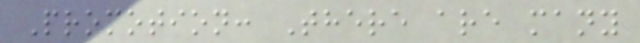Promotion: There are many
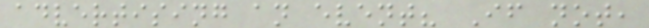advertising an event? If not,
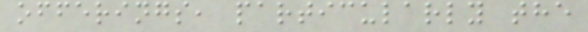offerings, particularly the
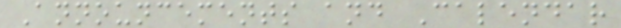Announcements and Calendar
